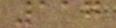117
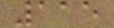115
